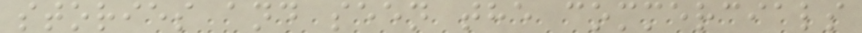stories and seen the commercials
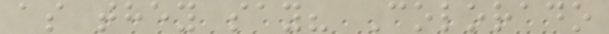as they say? Colorado
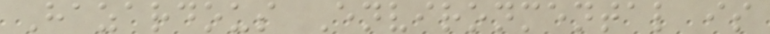Hazardous Environmental is
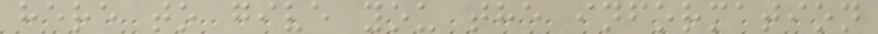here to give you the information
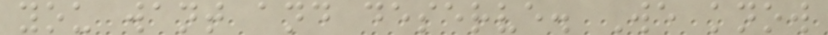you want and deserve. We know
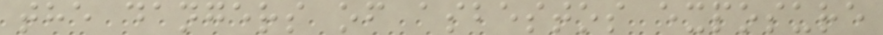the dangers of asbestos exposure
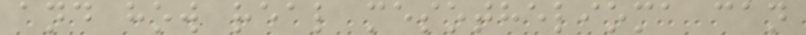and how real mesothelioma can
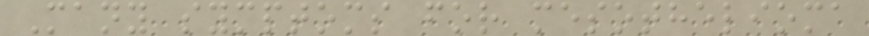Many symptoms for mesothelioma
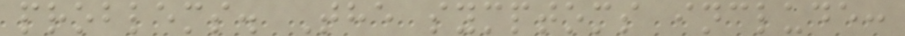problems. The symptoms include:
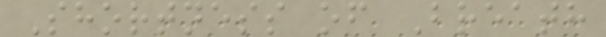Shortness of Breath
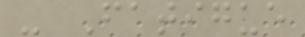- Fatigue
